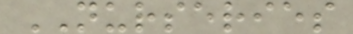NURSERIES
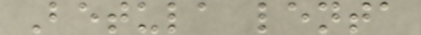Betula lenta
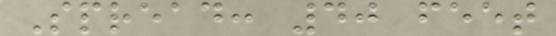Spread: 40 feet
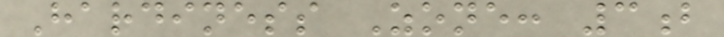Hardiness Zone: 3b
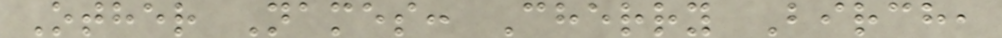Other Names: Cherry Birch,
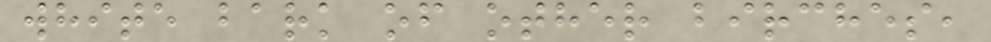white bark of other birches,
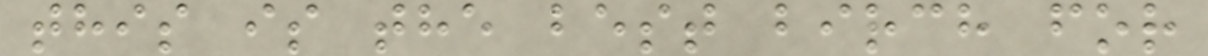this is the best birch for
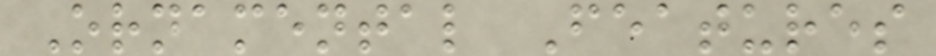Ornamental Features
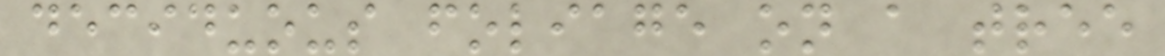deciduous foliage on a tree
